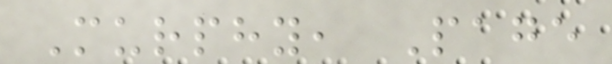Murphy, Page
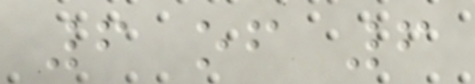6 of 6
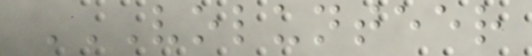VOLUNTEER
